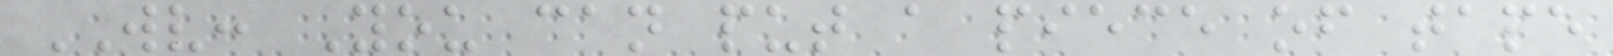WV: You can put a piece of tape
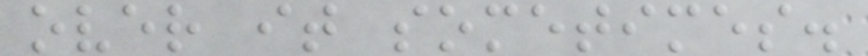over it sometimes.
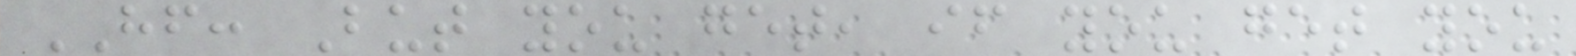HF: But you get, if you get you
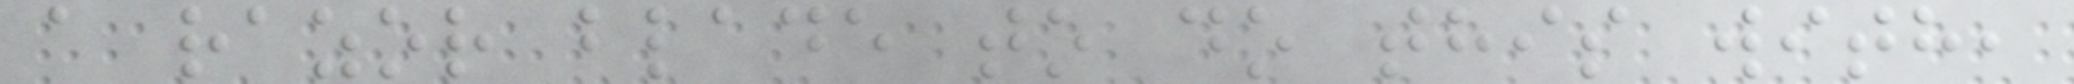a razor blade to do this with,
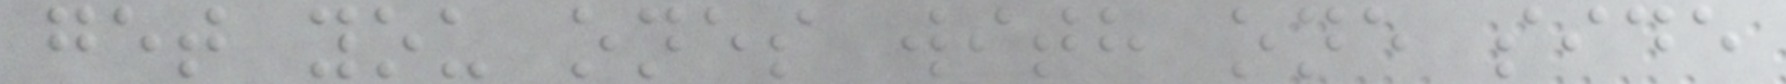get you ones with one side
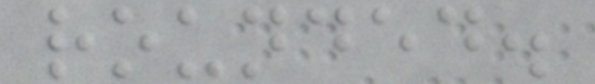rounded.
